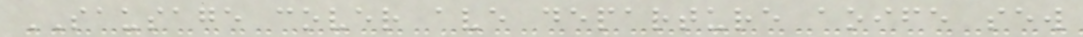SAUSAGE cover ave departure aoife sew
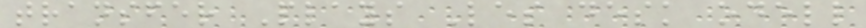transfer Plays Les desk odell
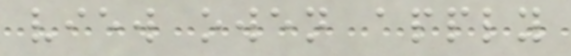view owen apply
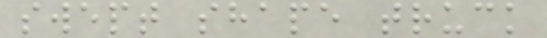swept shape truck
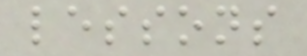lessons
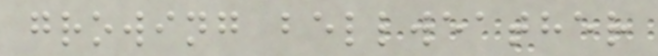growing bellweather
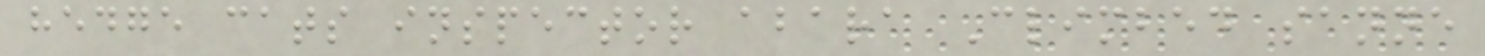hedge cats inspector abara Climbed sanne
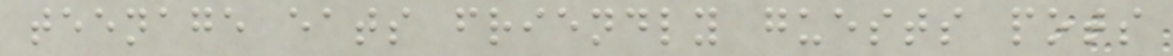teenage eats friendly guests pots
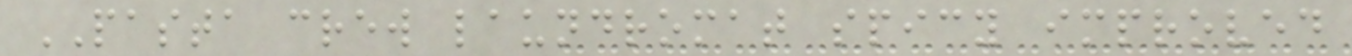PASTA crew laundromat spicy improved
